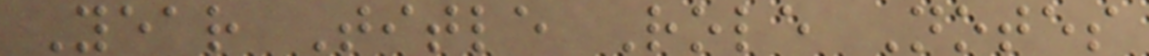Year Title Role Notes
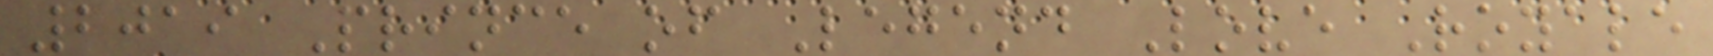2019 Prince of Legend Love Royale
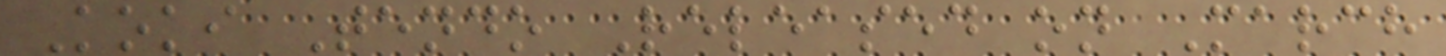Koki Tendo Released on March
